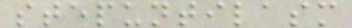stepuntilasm
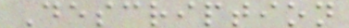Description
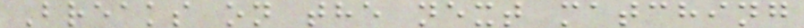Breaks on the next matching
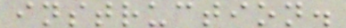instruction.
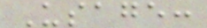Usage:
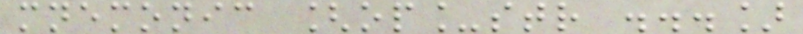mnemonic [op_str ...]
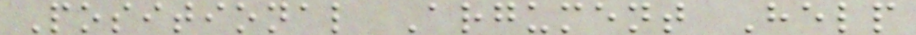Positional Argument Help
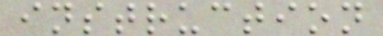instruction
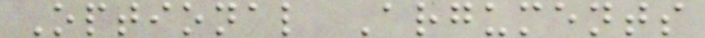Optional Arguments
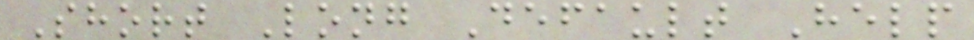Short Long Default Help
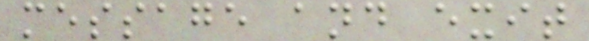message and exit
